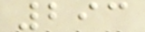293
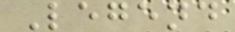Legend
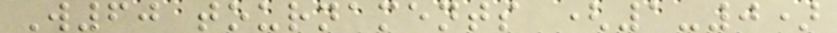W60 tournaments (1-0)
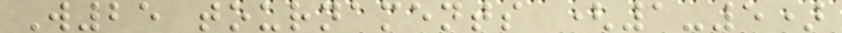W25 tournaments (1-5)
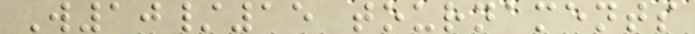W10/15 tournaments
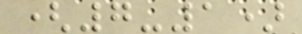(7-1)
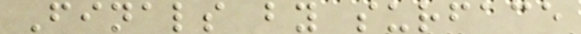Finals by surface
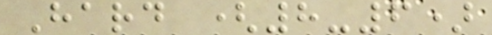Hard (8-6)
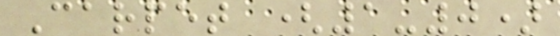Carpet (1-0)
